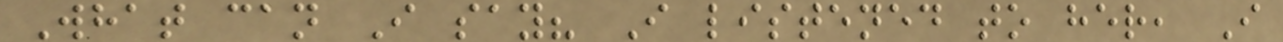What can I say? I listened to her, I
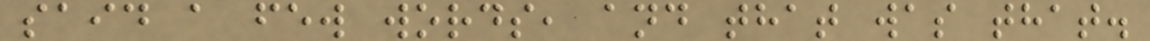said a few words, and that was that.
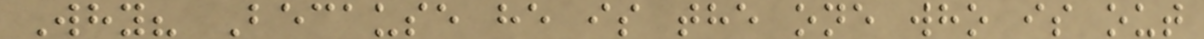Why? Because he is the one who is out
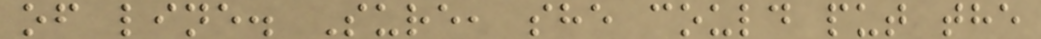of line. Sure, she could put the
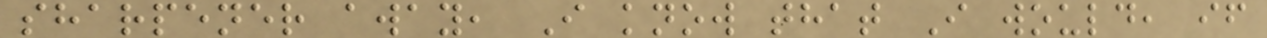sharpener away, I know that I would, if
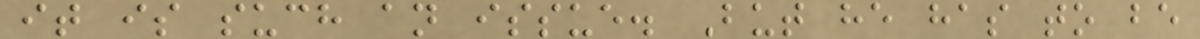it is such an issue. But he has to be
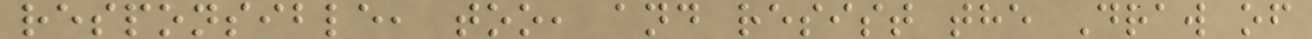responsible, too, and resist the Draw of
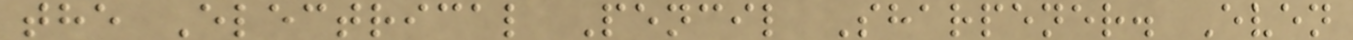the Electrical Pencil Sharpener. Even
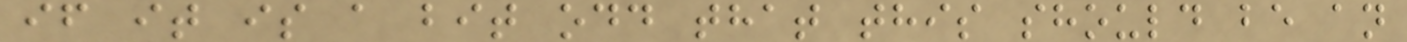if it is a bit odd that this should be an
